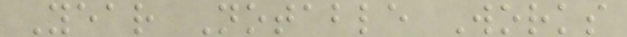Year Notable Works
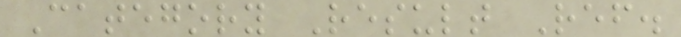Category Result Ref.
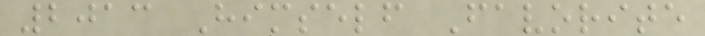2013 Himself Favorite
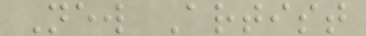New Artist
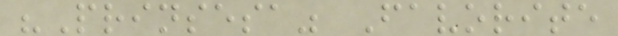"Prinsesa" Favorite
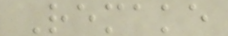Remake
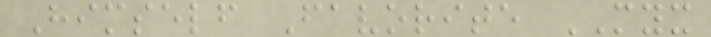Himself Favorite MYX
